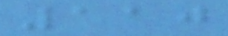110
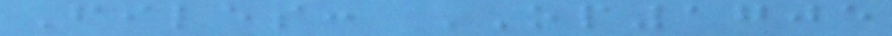Files: OP1705
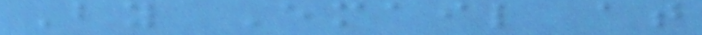By Email at
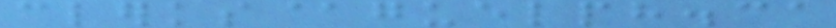clerks@guelph.ca
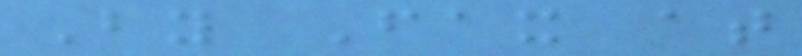By Fax at
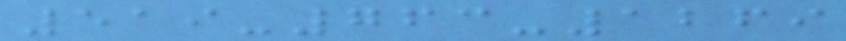519-763-1269
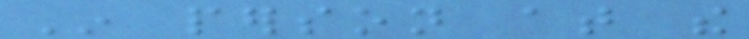In person at the
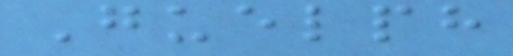Guelph
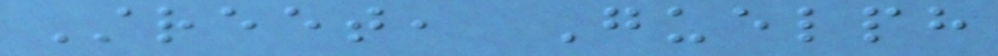Street, Guelph
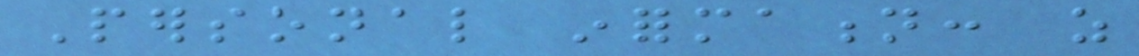Personal information: as
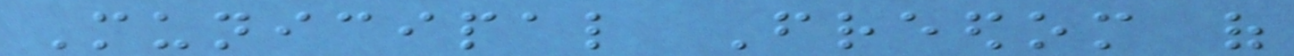Municipal Freedom of
